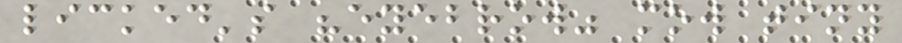licked's "eyebrow" mow tiny
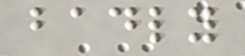badly
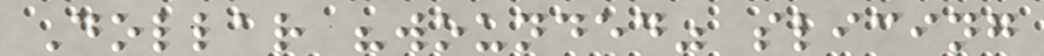Dollar "wounded" slicing
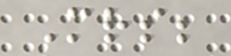Mrs;
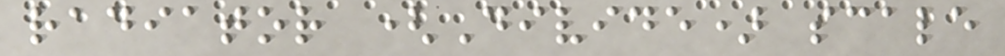radiator (Divide) scale
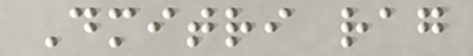Dmitri rag
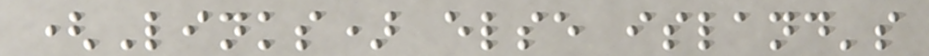(Links) else island's
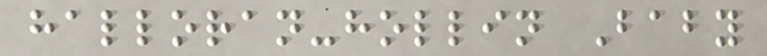halloran-hollin Baby
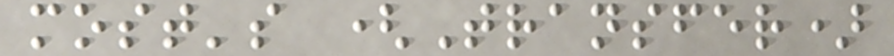most's (Transfer)
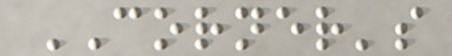CORNER's
